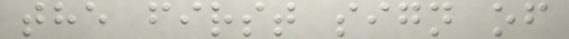the first sign of
